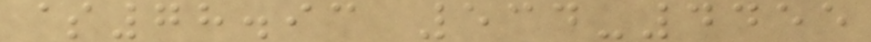$78.93 534-4455
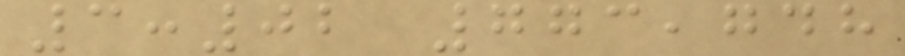3:02 773,748
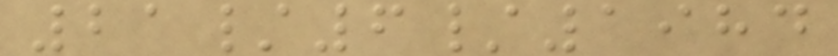21/6/1984
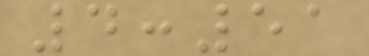4:51
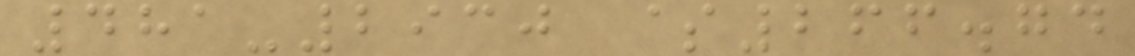481-2930 $266.74
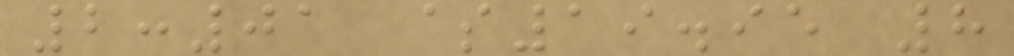2:01 $19.95 8
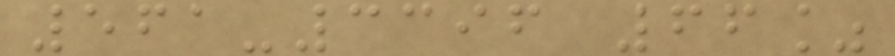561-3396 66%
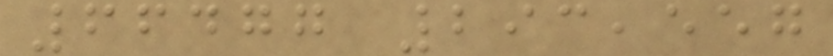66477 293,557
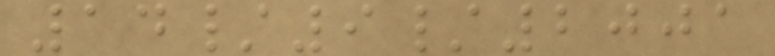14/9/2001
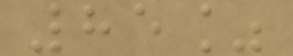85%
